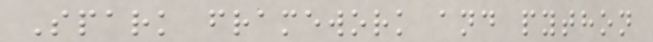Spark framework and python
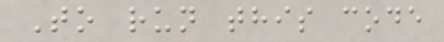To run this code
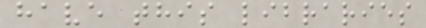have this libraries
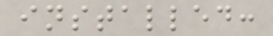installed:
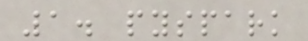1. pyspark
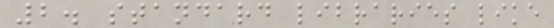2. standard libraries like
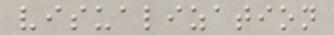visualization
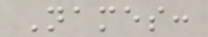Names:
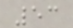53
